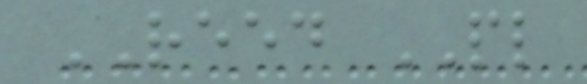REED PL
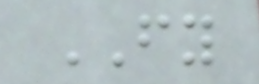FY
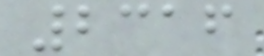2316
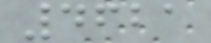4621
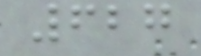627
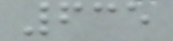635
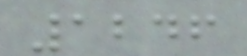1246
